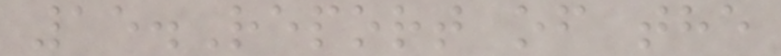15.Report of the
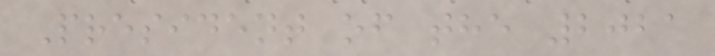President of the 2021
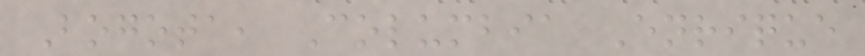Bogota, Columbia Enrique
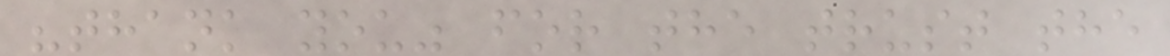"thank you" for the trust the
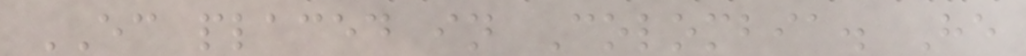EC placed in Colombia. He
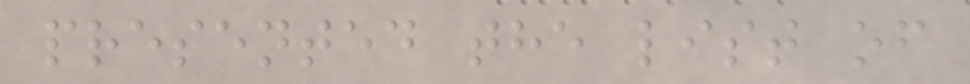presented the list of
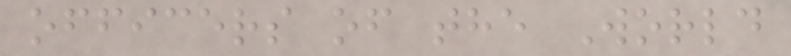officers of the World
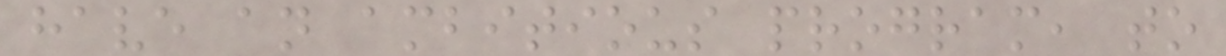have an ambitious program, to
